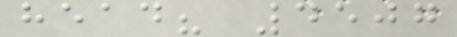head? 4507
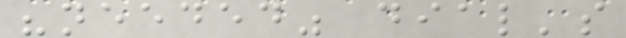"needed" dial's
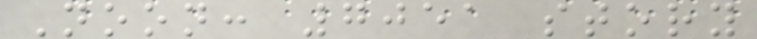Noon: 7051 story
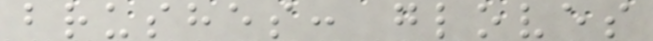brushes: gloves
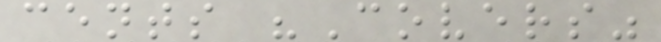cents "Covers"
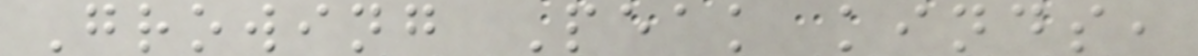Growing Peak kinds,
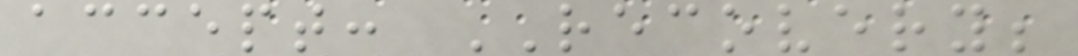accept: RECOVERY;
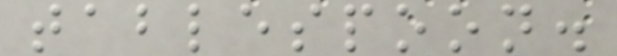tablespoon.
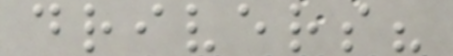drivers?
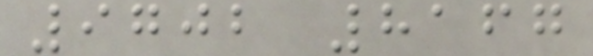9702 8167
